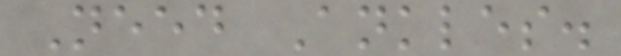Need Ankles.
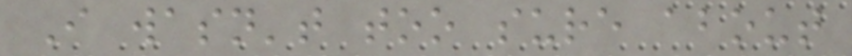I wasn't too sure about
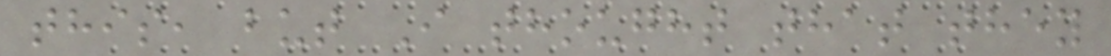this, but I thought that they
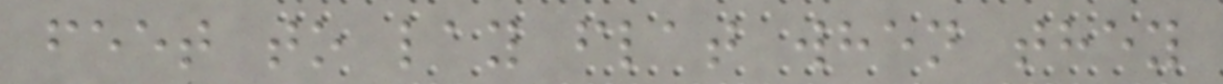feet to lay flat when they
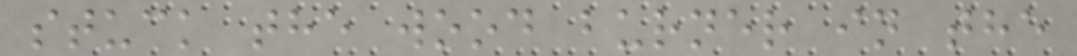stuck the wood burner in the
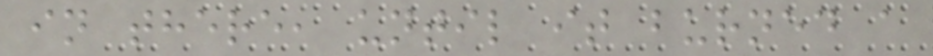in there, until it burned a
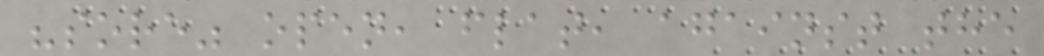"sore" open, flat, against the
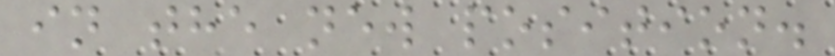in the new position.
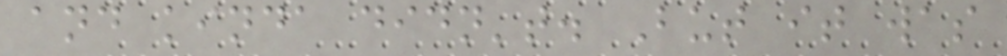and kinda didn't. But it was
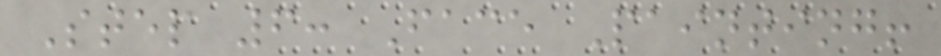Step 6: Face Painting!
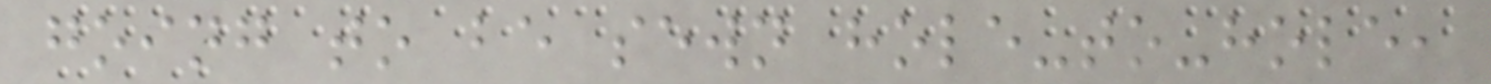going to be sewn hole-to-hole,
